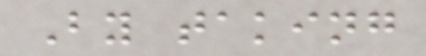By taking
